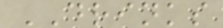DRINKS
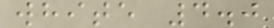white 4.0
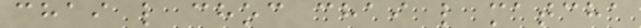chai l choc chai l matcha
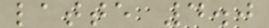latte 4.0
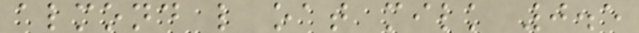almond l oat milk 0.5
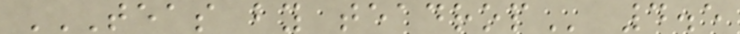TEAS BY TEADROP 4.5
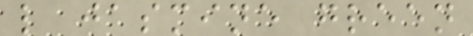l jasmine green
